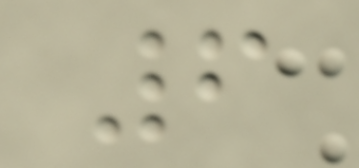6
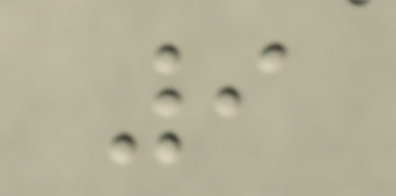9
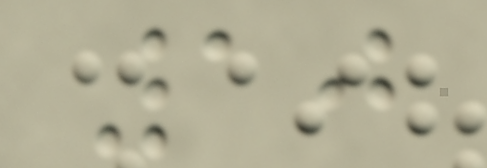10
